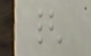{
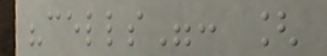"cells": [
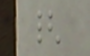{
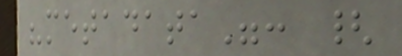"metadata": {
